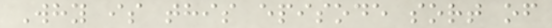Why is this episode sort of
